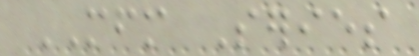MFM Series
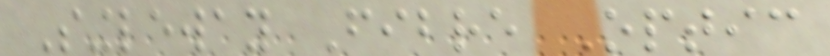Singleway Fibre Optic
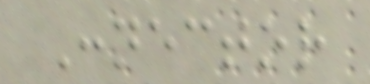Connector
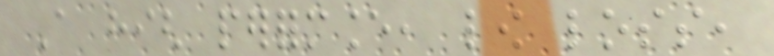A high performance, low loss,
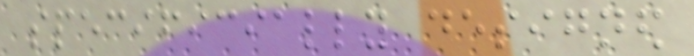specificially designed
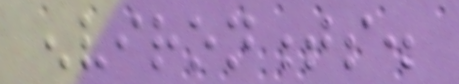environments.
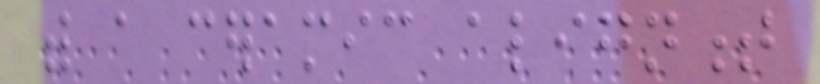with a ceramic alignment
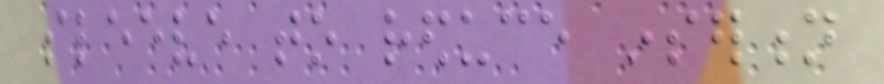sleeve to reduce insertion
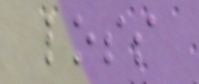loss
